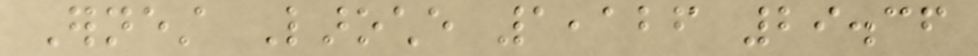Ernest Laroche 1,126 29.36
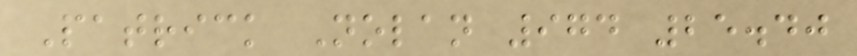Patrick Nolan 974 25.40
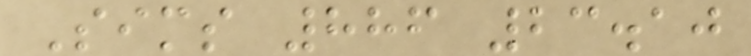Sims 886 23.10
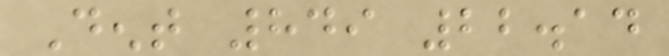Dent 849 22.14
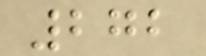272
